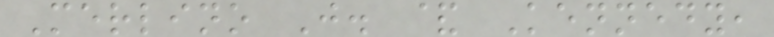Merlino J. & Kennedy,
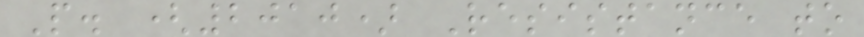P. (2010) Resistance to
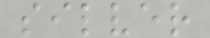silver
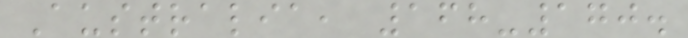Australia, 168-170.
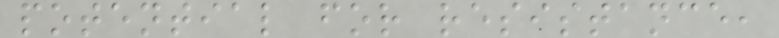potential for resistance,
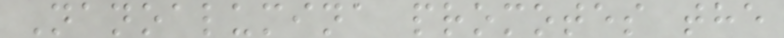Nanoalumina promotes the
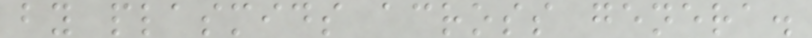by plasmids across genera.
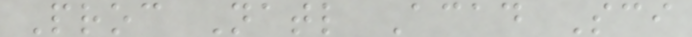Proc Natl Acad Sci
